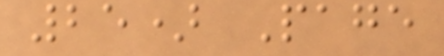25) Page
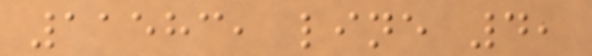11583, line 4,
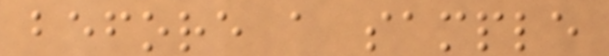before a sample
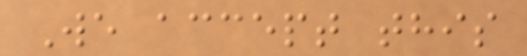We accept this
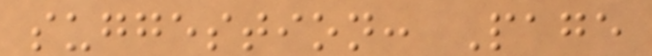suggestion: Page
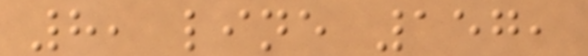8, line 157,
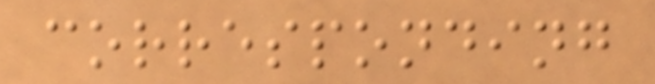corresponding
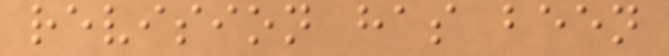revision has been
